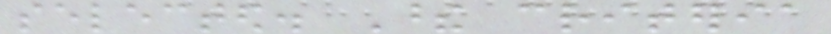selected. These criteria
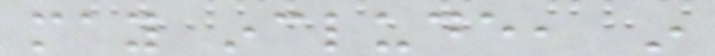may include, in
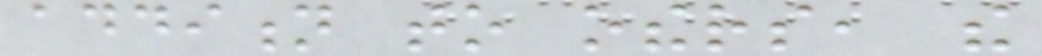addition to others, the
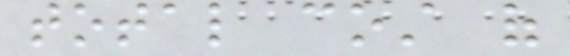total cost of
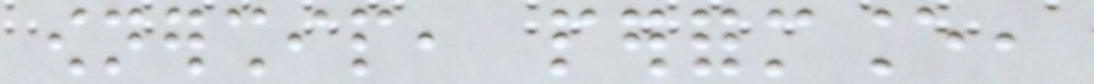ownership, performance,
